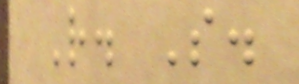R. S.
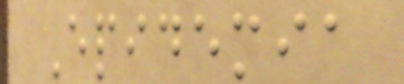Epidemia
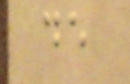de
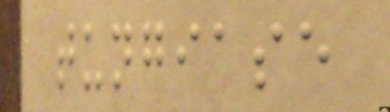tungiase
